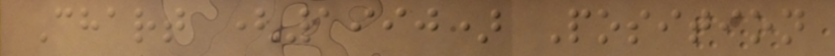Chart (1990) Position
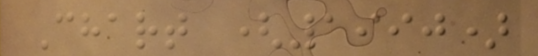Chart (1990)
